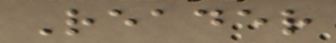Reader
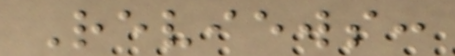Reviews:
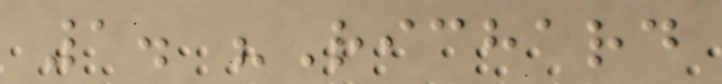1. "Richard
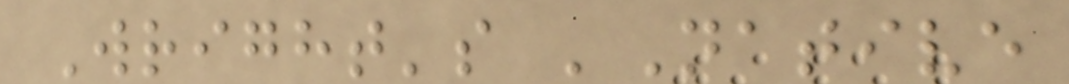Wright's 'Native
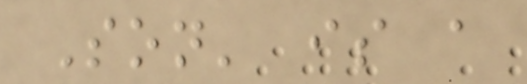Son' is a
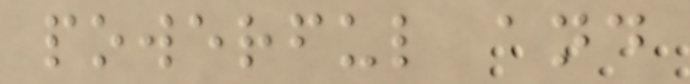powerful and
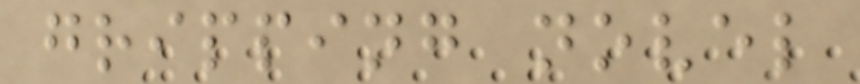gripping novel
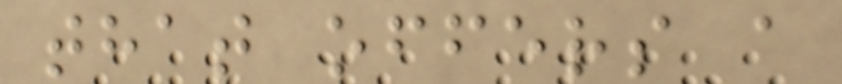that offers a
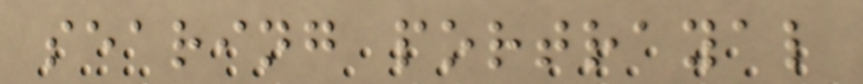searing portrayal
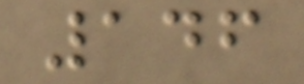146
